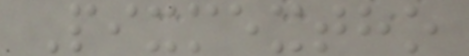Pixmextho
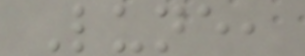Lune,
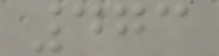473
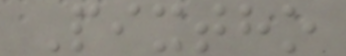Pixtho
